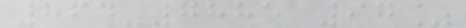864-7885 97%
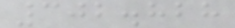302.828
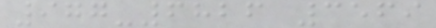977-6826 3569
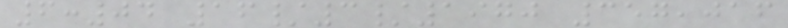6:04 16/3/1970 357,016
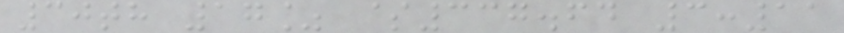30th 17% $337.64 3:11
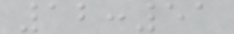12:51
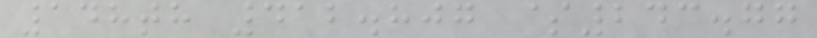148th 412.807 $243.77
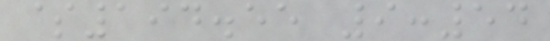$194.55 9:54
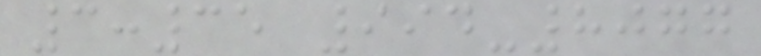3:35 994-8077
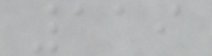119
